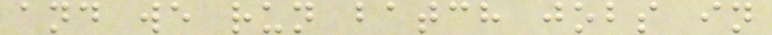and we run batch jobs in
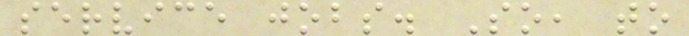service jobs. So, to
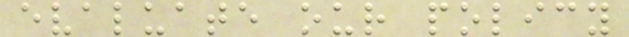evaluate our policy
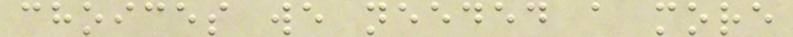choices we needed a more
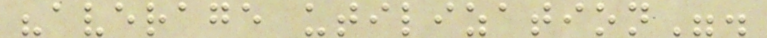"average utilization".
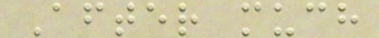After much
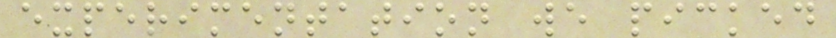experimentation we picked
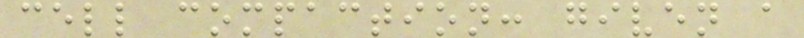cell compaction: given a
